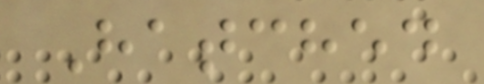Hatched
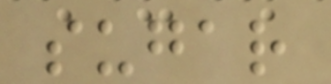sugar
